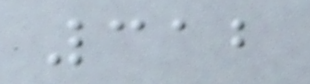312
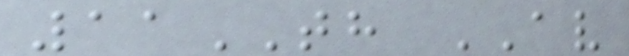11TH AV
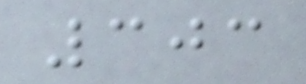303
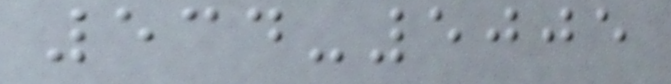534-5005
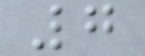7
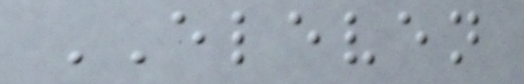ELEVEN
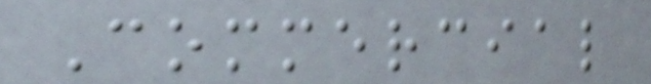Commercial
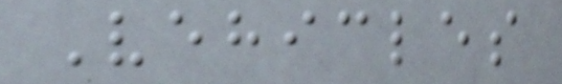Vehicles
